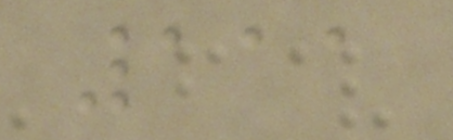111
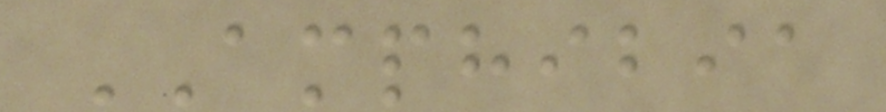AMPHIBIA
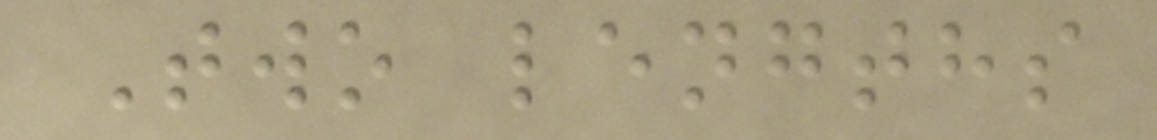Two lengths
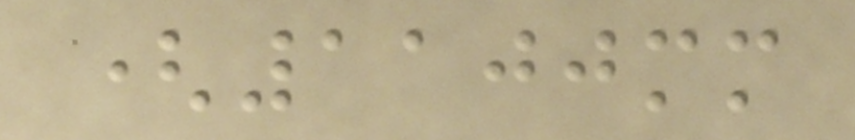(1100mm
